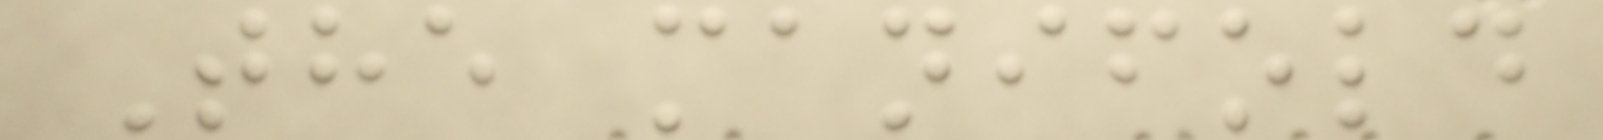The manifold
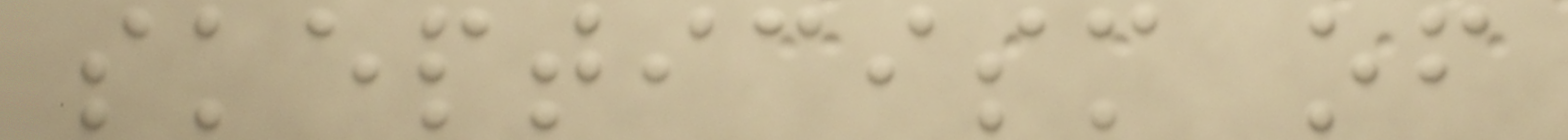skepticism of
